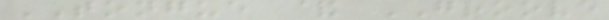TONGUE & GROOVE
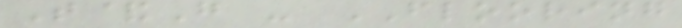T&G - FLOORING
